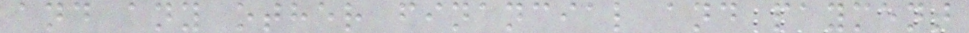and any other financial and payment
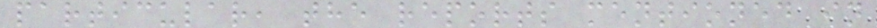particular, the reports mentioned in
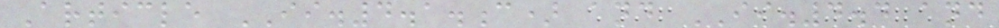Article II.4.1.c) and II.4.4 and
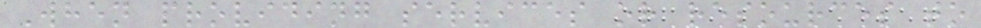When providing services or resources to
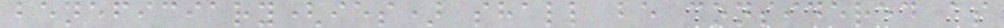beneficiary(ies) shall be considered as
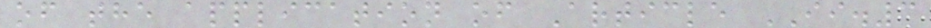of the application of Article II.3
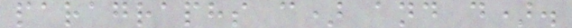paragraphs c) and d).
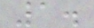1.
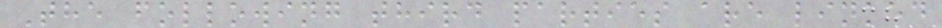The following third parties are linked
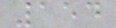154
